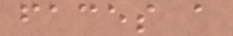faces a
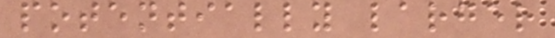potentially larger
